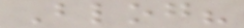Blog?
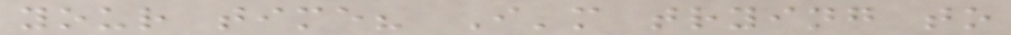your time? I'm trying to
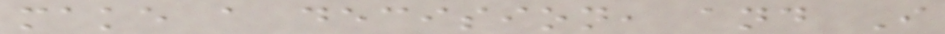make a decision, and I
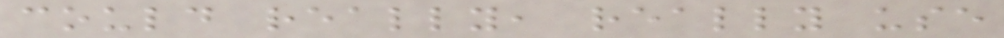could really, really use
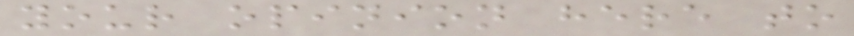your opinion here to
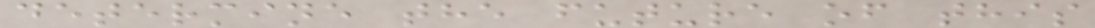determine the future of this
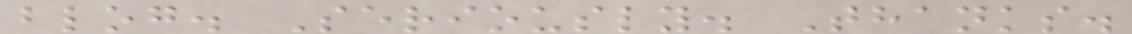blog. Seriously. Thanks.
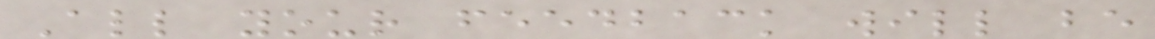All your feedback will be
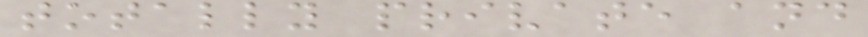totally private and
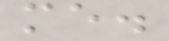me.
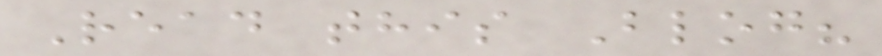Read this Blog?
